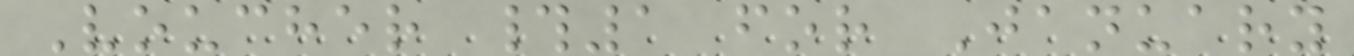Voucher #1 for January
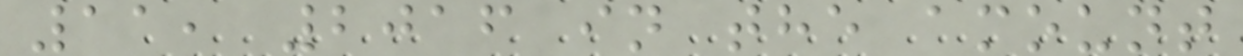11, 2016 in the amount
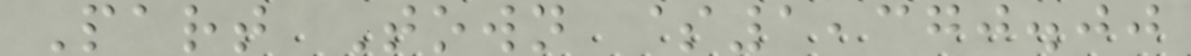Part Town $1,370.00
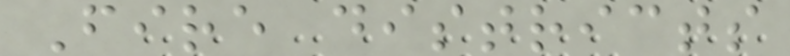Fire districts
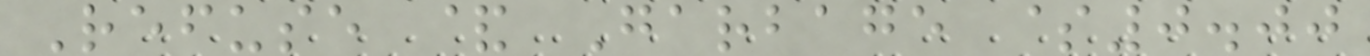Refuse & Garbage $0.00
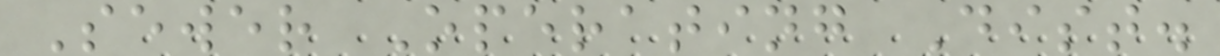Sewer Operating Dist.
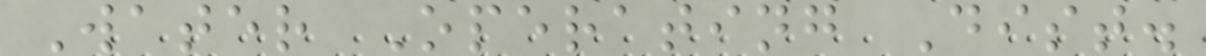Water Operating Dist.
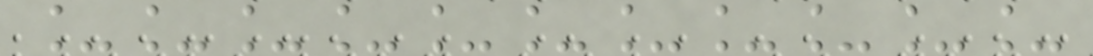___________
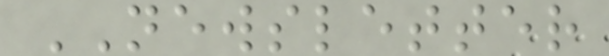NEWSLETTER
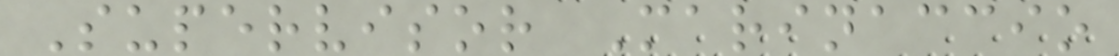Supervisor Marinaccio
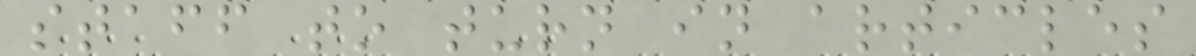staff to turn in articles
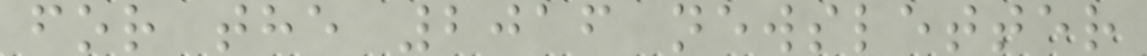for the 2016 newsletter
